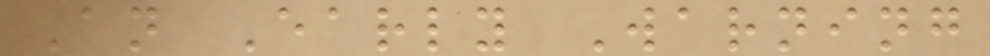An Early Warning
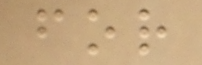for
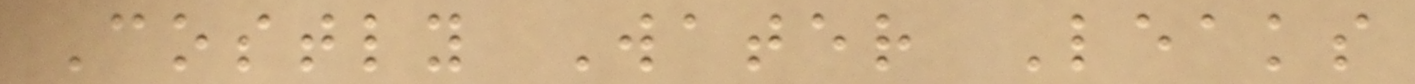Costly Water Leaks
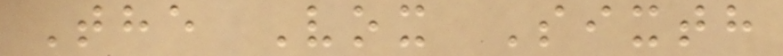The Vox Sixth
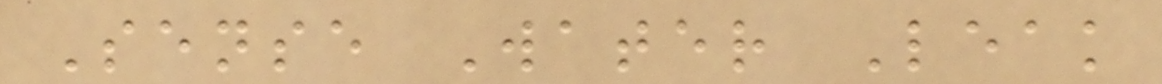Sense Water Leak
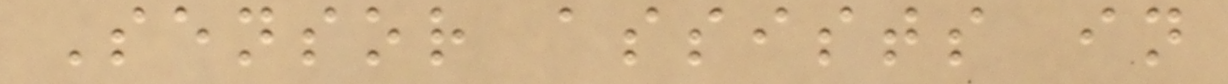Sensor assists in
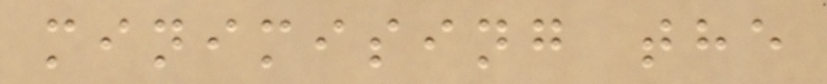minimising the
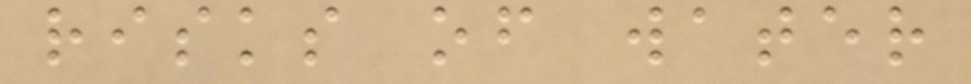risks of water
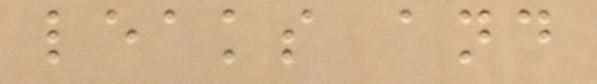leaks and
